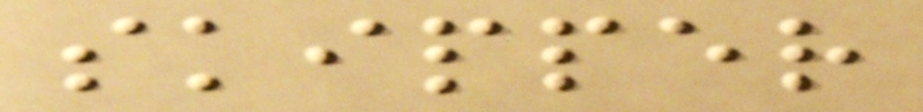skipper
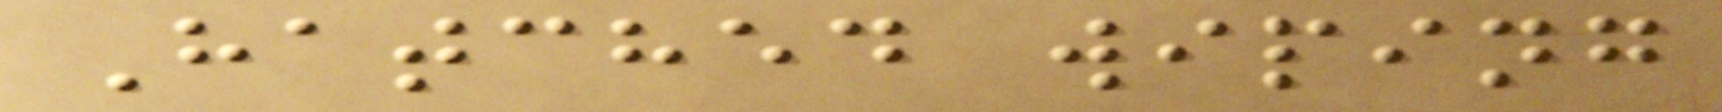Hatched wiping
